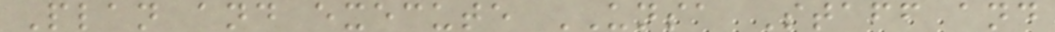Plan and execute UNSA Staff and
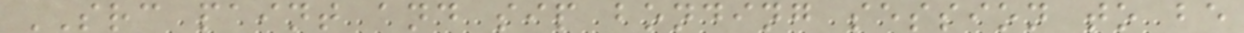SRC paint and sip bonding session to be
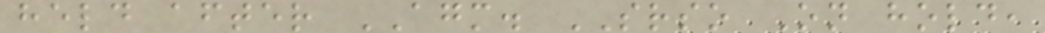held after AGM. SRSO On hold,
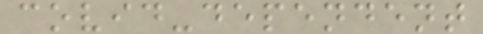covid-dependent
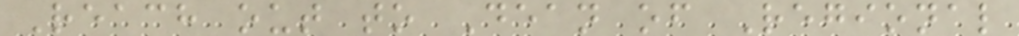Reach out to Dean of Regional
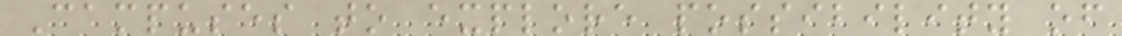Campuses to explore possibility of
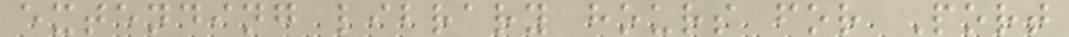extending library hours for Port
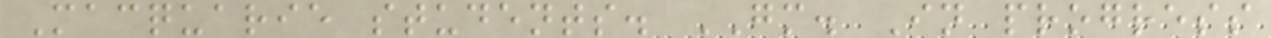Macquarie students. GM. In progress
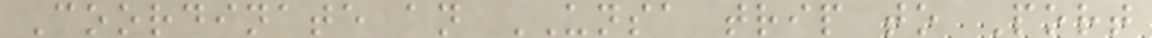Coordinate an UNSA trip to Port
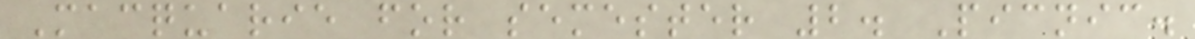Macquarie for semester 2. Picnic.
